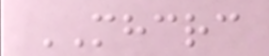MHCRC
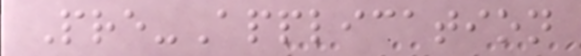Pre-Application
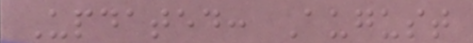Updated: August
